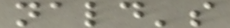nald's
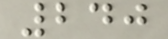240
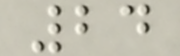24
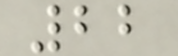22
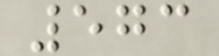573
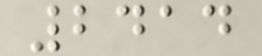2414
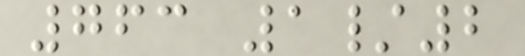763 1/2
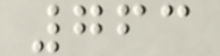763
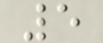5
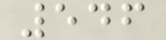546
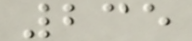235
